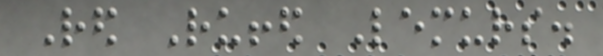Red Ruffed Lemurs.
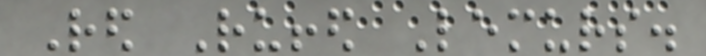Red Ruffed Lemurs.
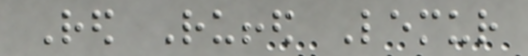Red Ruffed Lemur
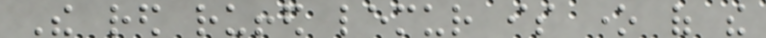The red ruffed lemur is one of the
